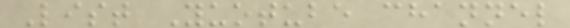List Yuotube channel
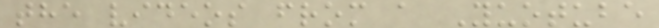the videos from a Yuotube
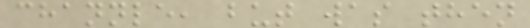channle, but was then
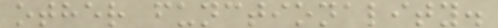other functionality.
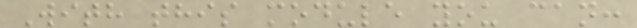With this module you can:
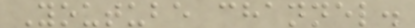Youtube channel.
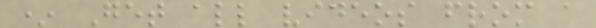* Get all videos from a
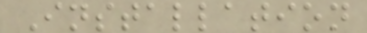Installation
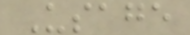Usage
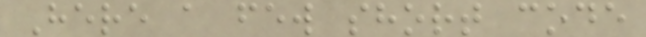Here a few short code
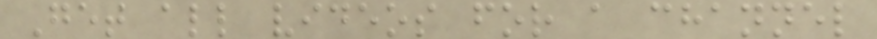Get all videos for a channel
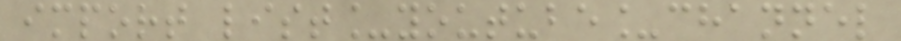import list_youtube_channel
